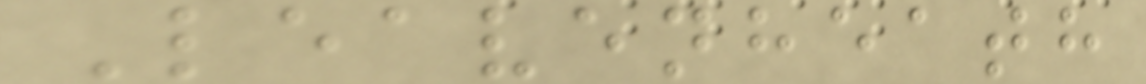Leavenheath
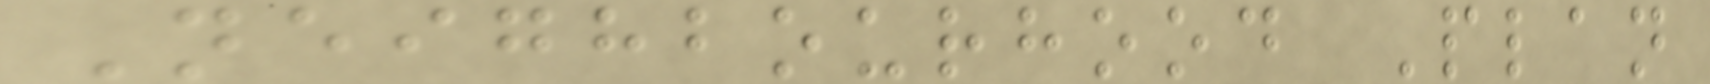Neighbourhood Plan
